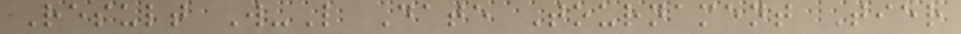Result W-L Date Tournament Tier
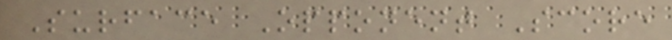Surface Opponent Score
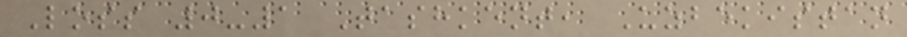Loss 0-1 Tashkent, Uzbekistan
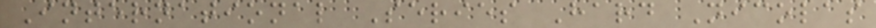International Series Hard Nicolas
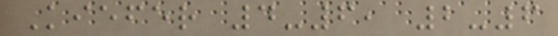Kiefer 4-6, 2-6
